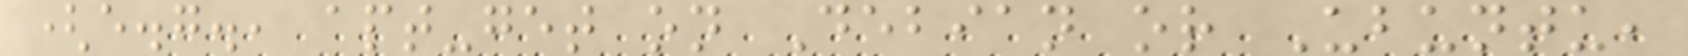(e.g., apt-get on Debian or Ubuntu,
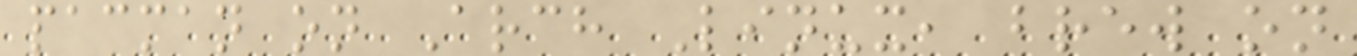pacman on Arch Linux, brew on
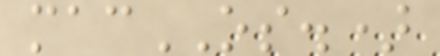macOS.)
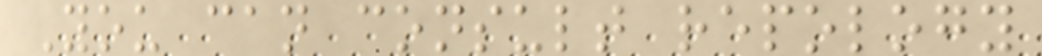You can consult repology
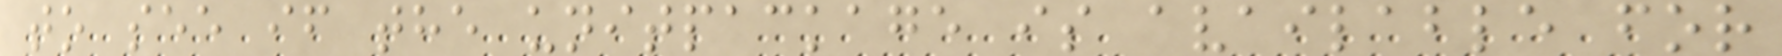to see if the unitpackage is available for
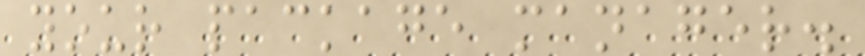your package manager.
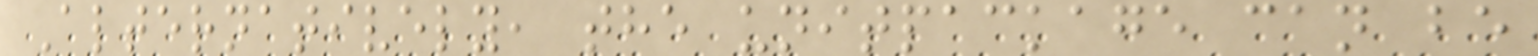Alternatively, the unitpackage can be
